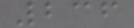236
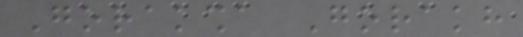Goraksha Gorakh
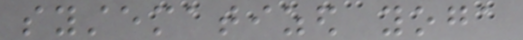systematized yoga
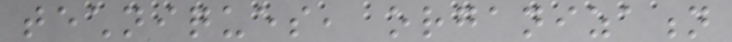techniques, organization
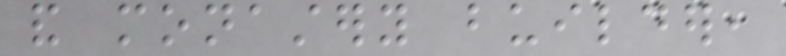and monastery builder,
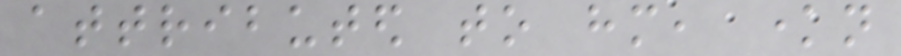attributed to him, known
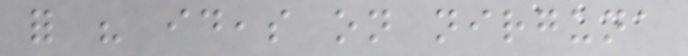for his ideas on nirguna
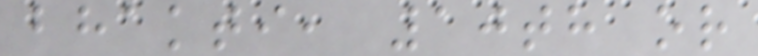bhakti, 10th or
